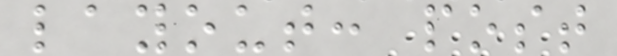layout: post
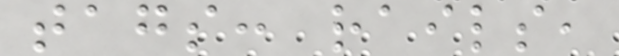tags: rails,
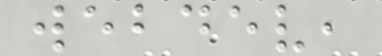webdev,
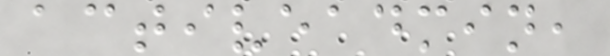activeadmin,
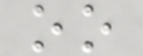oo
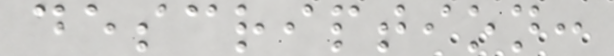description:
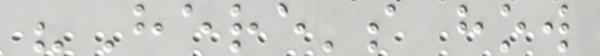"Here's how
